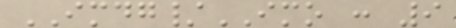IMDG/IMO : 9
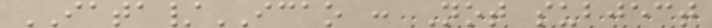IATA/ICAO : Not subject
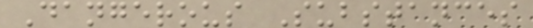Dangerous Substances
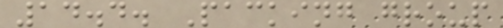14.4. Packing group
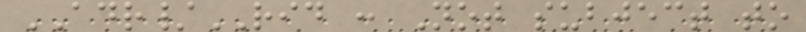ADR/RID : Not subject to
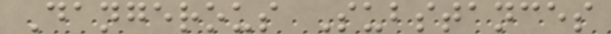Dangerous Substances
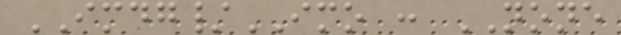IMDG/IMO : NONE
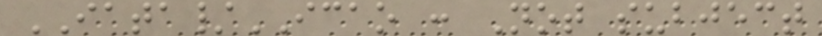IATA/ICAO : Not subject
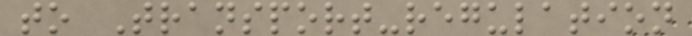to Transport-regulation
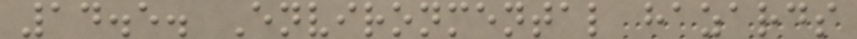14.5. Environmental hazards
